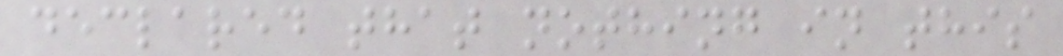declared that nothing in this
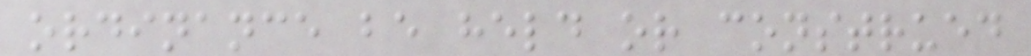ordinance be held or construed
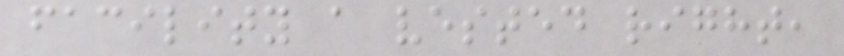facility a vested right,
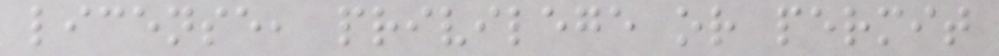license, privilege or permit
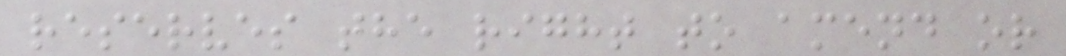reserves the right to amend or
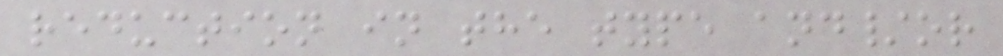reduction in the type and/or
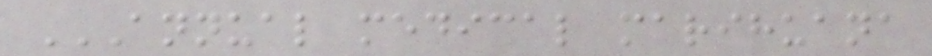ANNUAL MEDICAL MARIHUANA
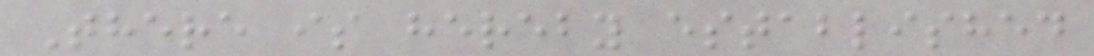There is hereby established
